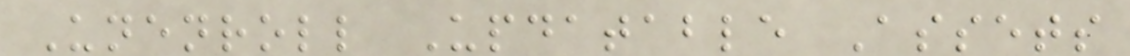Unenroll Updatable Assets
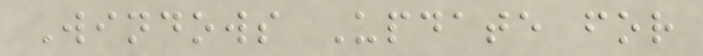Windows Update for
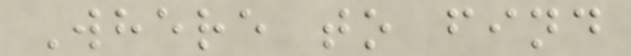Where to find
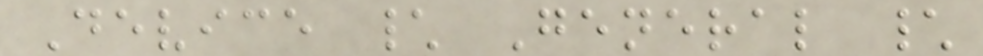Device \ General \
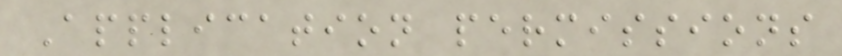Application permissions
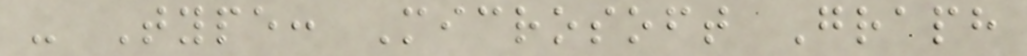- Type: Microsoft Graph
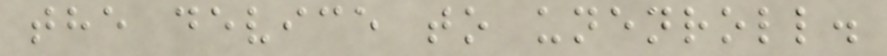the device to unenroll.
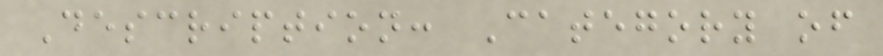Description: Category of
